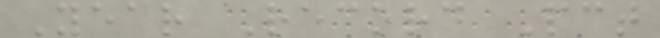Year Record Pct
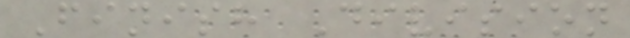Finish Division
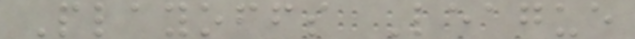Playoffs League
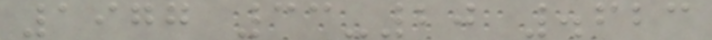1977 33-20 .623
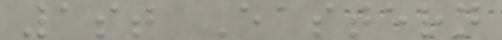1st Eastern
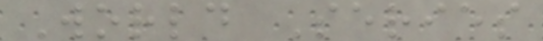World Series
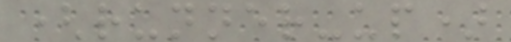(runner-up)
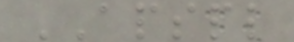APSPL
